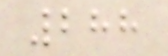288
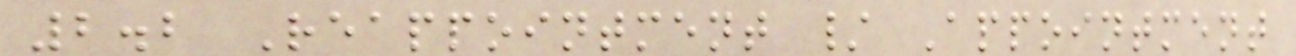2.2 Reappointment / Appointment
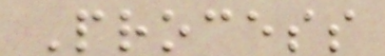Process
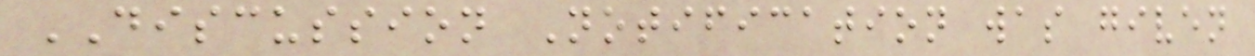DISCUSSION Notification was given
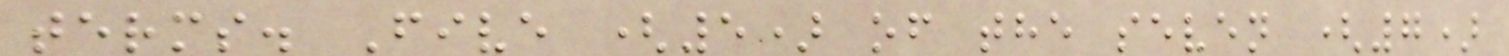terms. Five (5) of the seven (7)
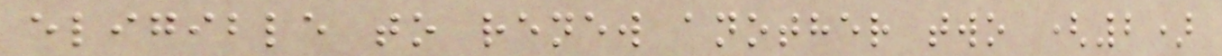eligible to renew another two (2)
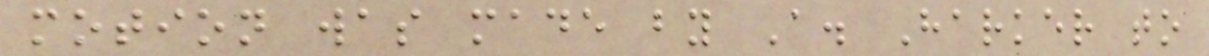motion was made by A. Harker to
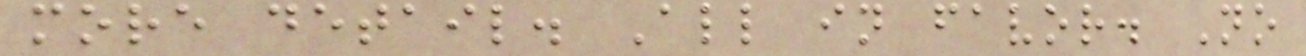more detail. All in favor. No
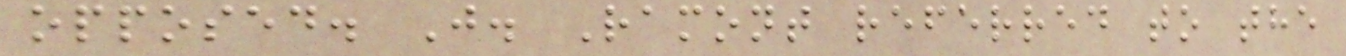opposed. J. Ramont referred to the
